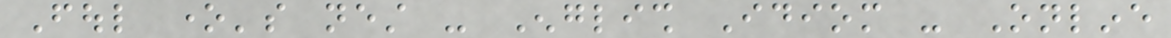Foul one's nest - English Idiom - Online
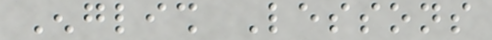English Lessons
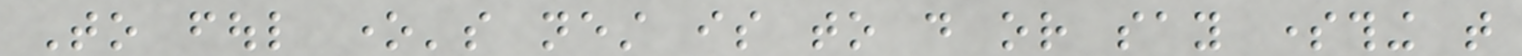To foul one's nest is to do or say something that
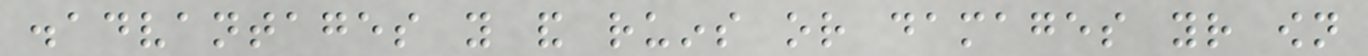disadvantages you and ruins or damages your own
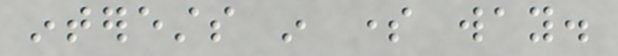interests in some way.
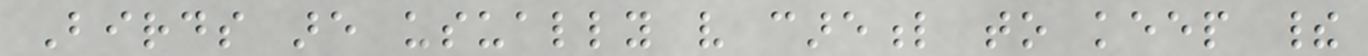Birds are usually very careful to keep their
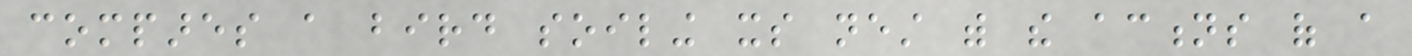compares a bird soiling its nest with the actions of a
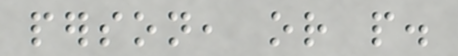person, or people.
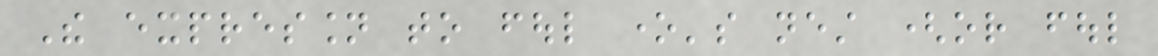The expression to foul one's nest (or foul
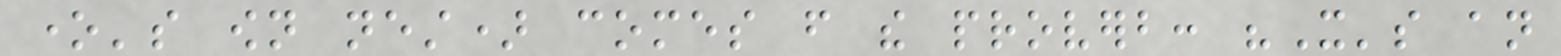one's own nest) comes from the proverb: "It's an
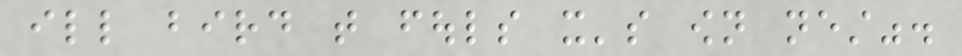ill bird that fouls it's own nest".
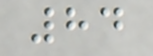84
